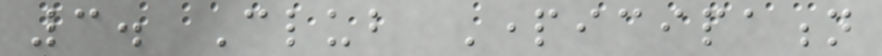3. Club Participation
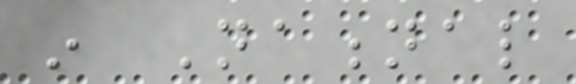in National
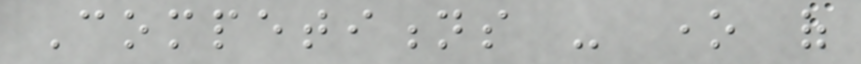Competitions - one of
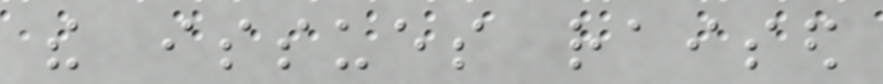the issues raised
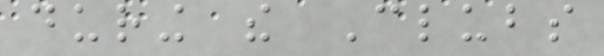during the Clubs
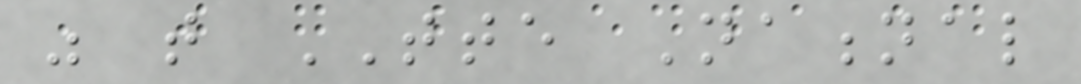was that TTE National
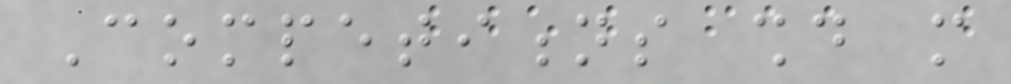Competitions should more
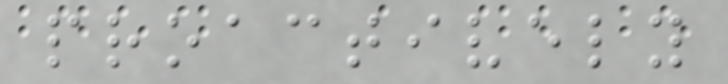proactively
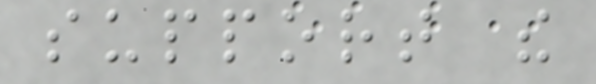support the
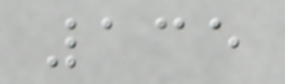135
